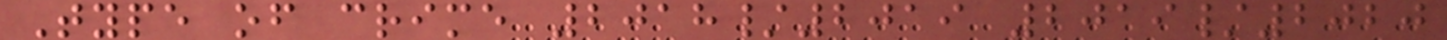Type of crime 2018/2019 2019/2020
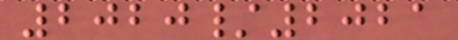2020/2021
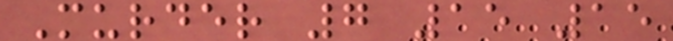Murder 7 15 15
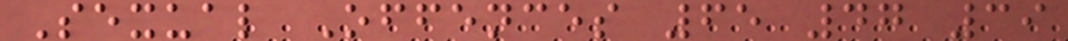Sexual Offences 65 47 39
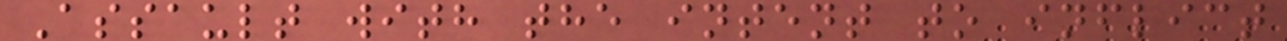Assault with the intent to inflict
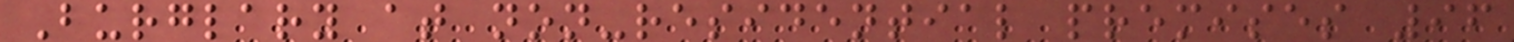Burglary at non-residential premises 96
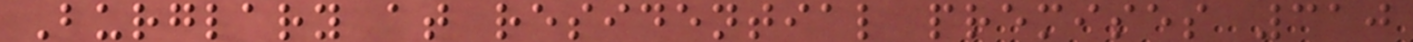Burglary at residential premises 310
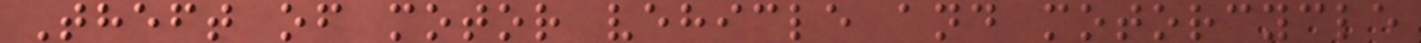Theft of motor vehicle and motorcycle
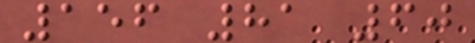156 81 60
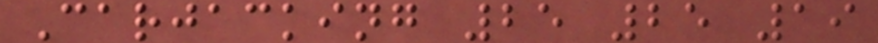Carjacking 25 25 19
